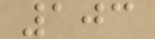103
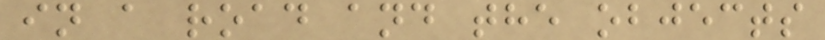in a road and the objects
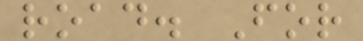road. For
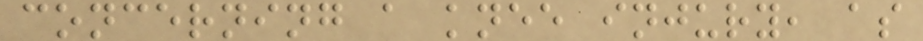concerning a knee injury, as
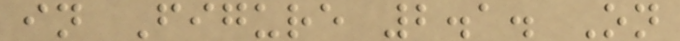in Figure 2.1. On
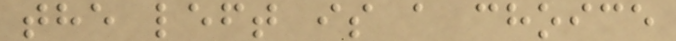the left is a choice
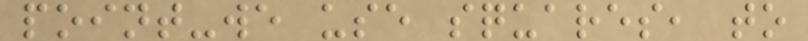point-we use squares, to
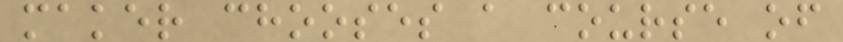maker chooses a course of
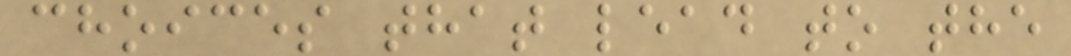choices that lead to the
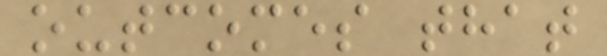outcomes that
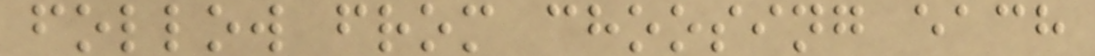follow from choosing each
